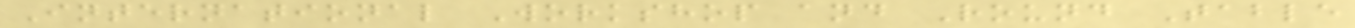International Workshop and Round Table
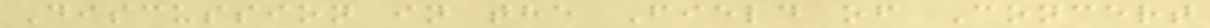Discussion in the Field of Concert
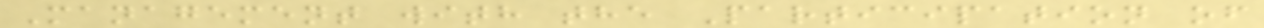Management with the Participation of
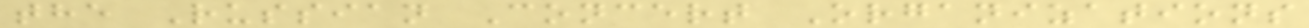the Russian Concert Organizations
